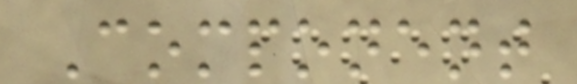Component
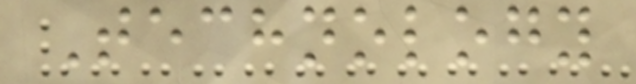Technology
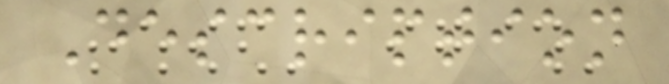Description
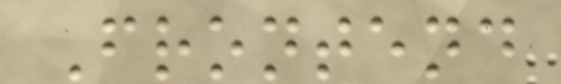Frontend
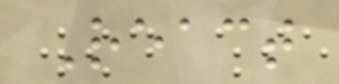React
